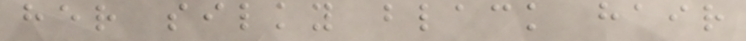her silky black hair
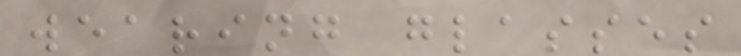wearing glasses
